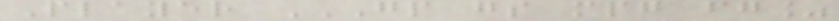Player GP GS MPG FG%
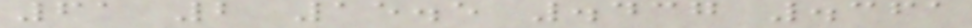61 2 15.5 .437 .361
